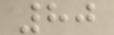80
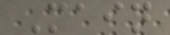Main
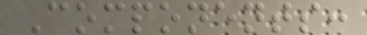Components:
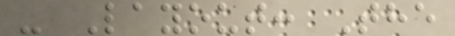- Layout: The
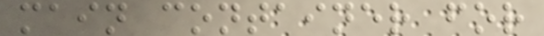main container for
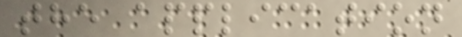the application
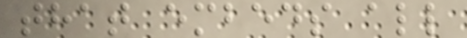that embeds all
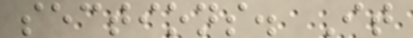sections. It
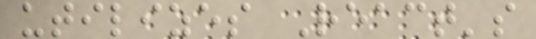utilizes React's
